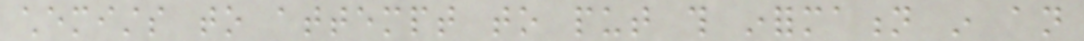chemists to attempt to put this information in an
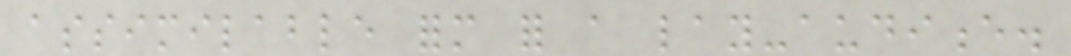assimilable form for a lay-audience.
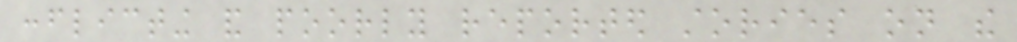conflicting and poorly reported stories on the
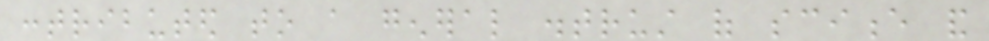contributed to a general distrust of science and
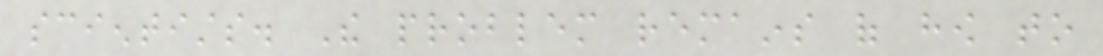scientists. The problem remains of how to
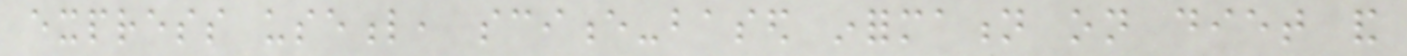express useful, science-based information on diet and
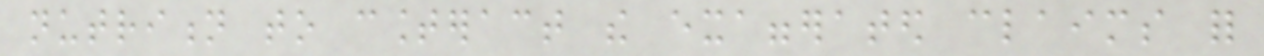nutrition to counteract the exaggerated claims for
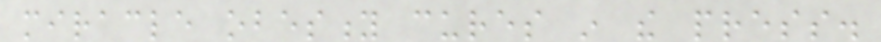miracle obesity cures in the press.
